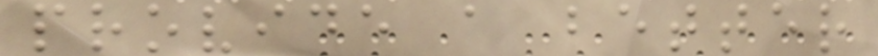provide a better
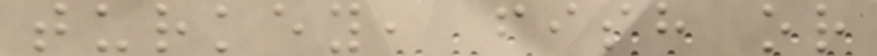turkey, fish or
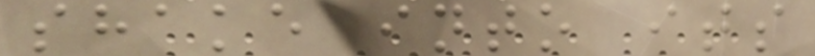shake into its
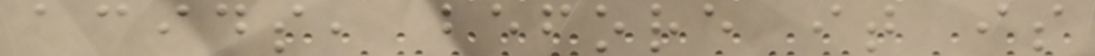acids, before it is
